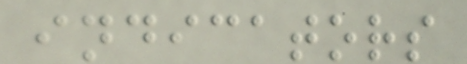indicators
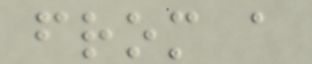from a
